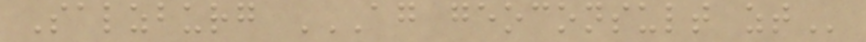Salzburg AG GEOCONSULT ZT
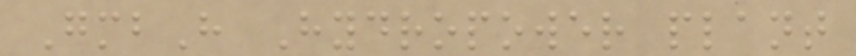GmbH Hydropower plant
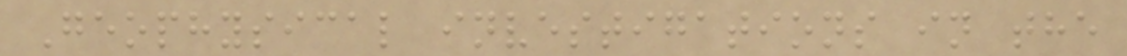Geophysical investigations in the
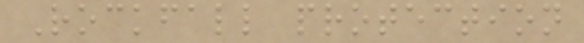Rockfall protection
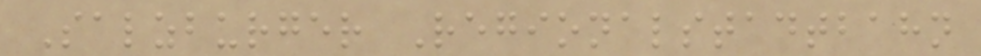Salzburger Regionalstadtbahn
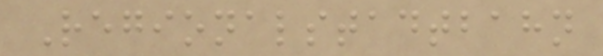Regionalstadtbahn
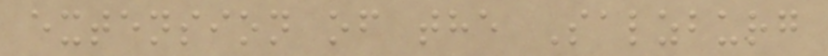extension of the Salzburg
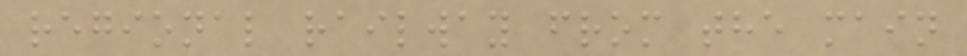regional railway from the main
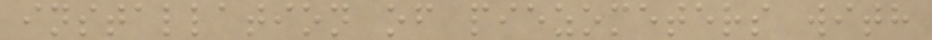installation of piezometers with
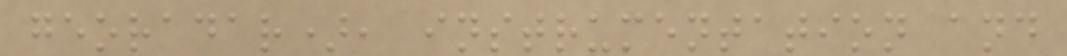georadar), instrumentation and
